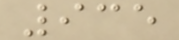935
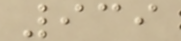939
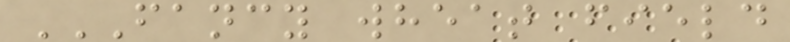FANCY WHEAT FIELD
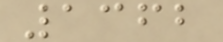1362
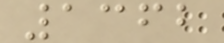1362
